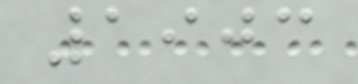1903
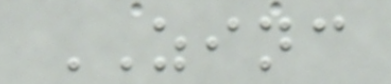ZINC
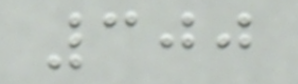300
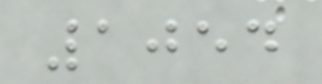1054
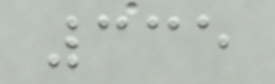335
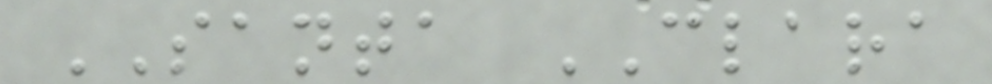SANTA CLARA
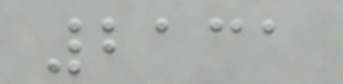2131
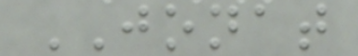JONAT
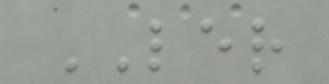LER
